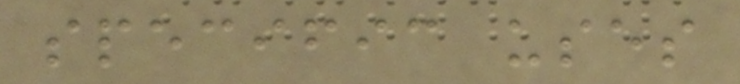specific uses
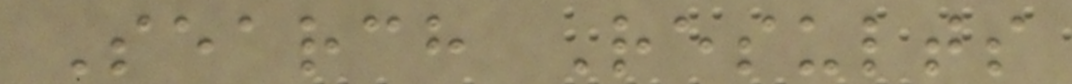Search Results
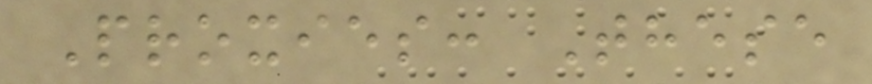Proxies: These
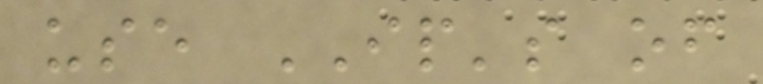use IP's of
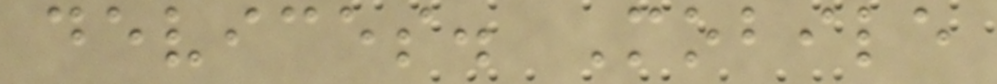devices. Mobile
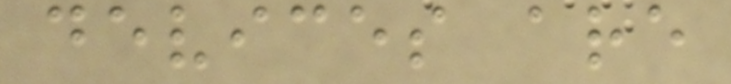devices are
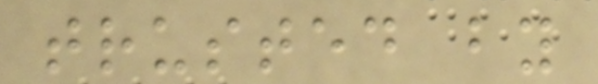trusted by
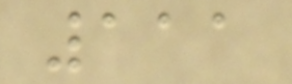111
